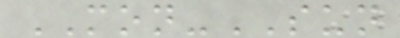MON-SUN
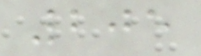205
